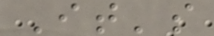It's
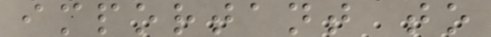important to
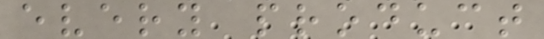every product
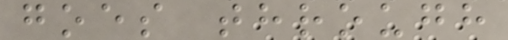goes through
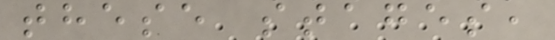these stages,
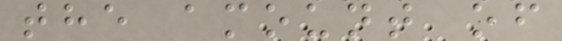the amount of
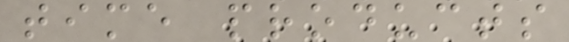time products
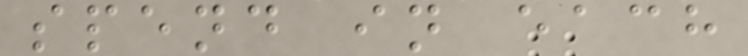spend in each
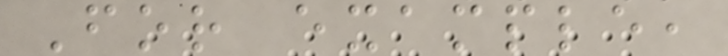For example,
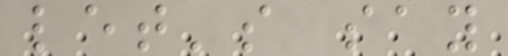let's say
